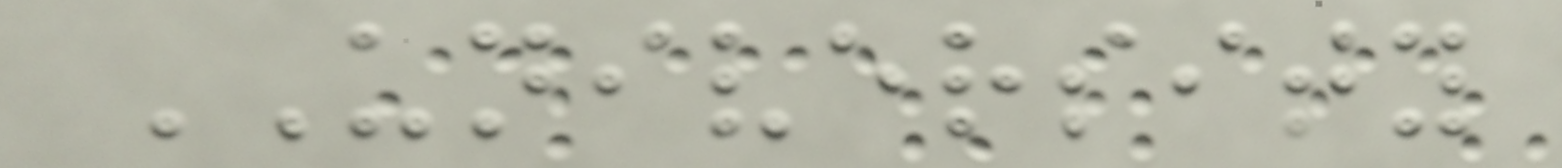UNIVERSITY
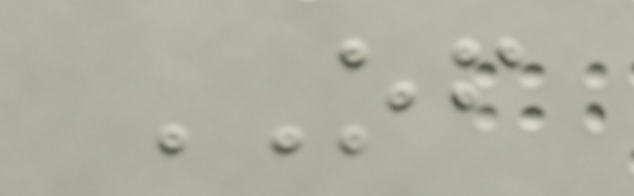OF
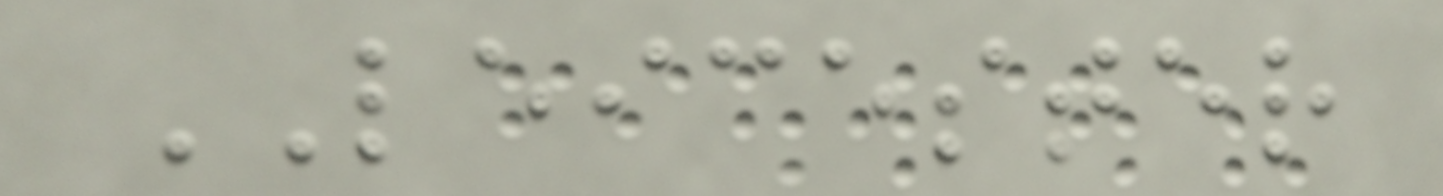LEICESTER
